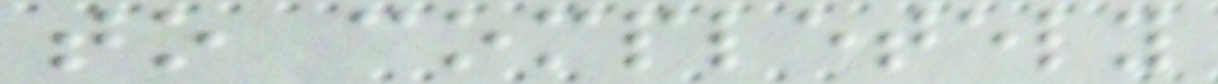to completely
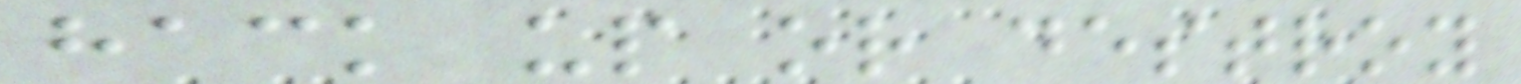hack up or destroy
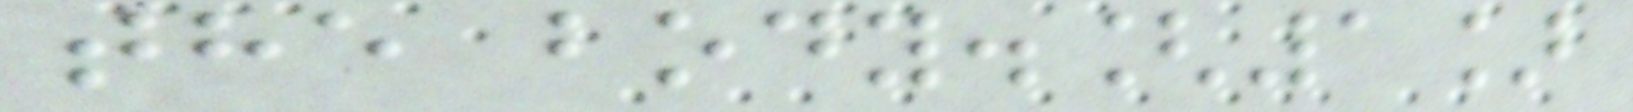the body.[1]
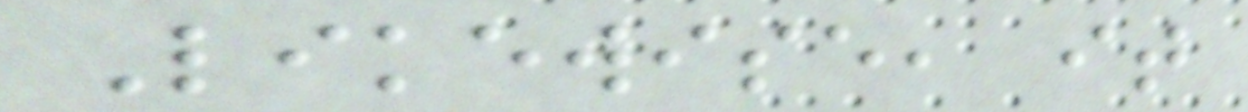Likewise, it
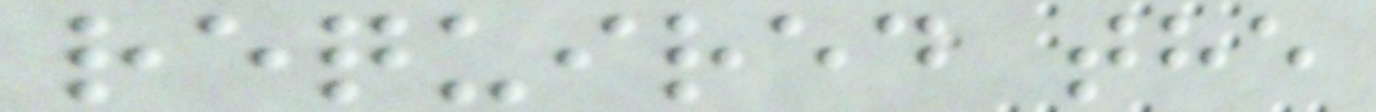required the
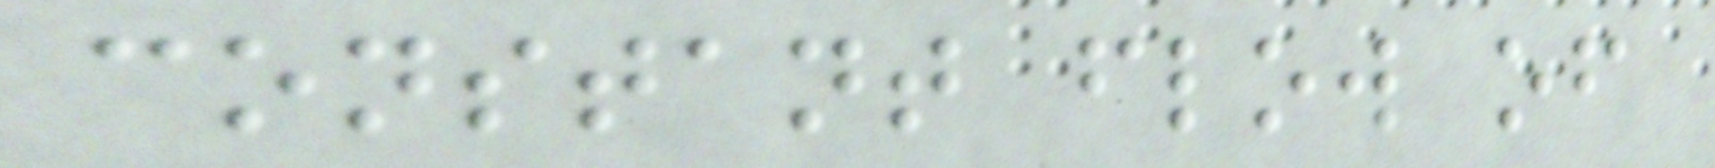constant flow of
